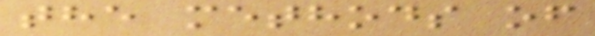the methods of
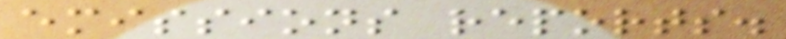emissions reports.
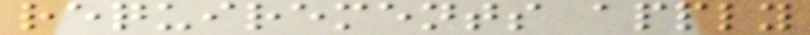requirements apply
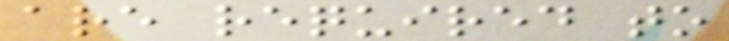are required to
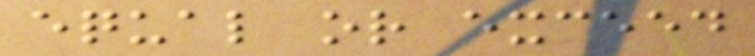equal or exceed
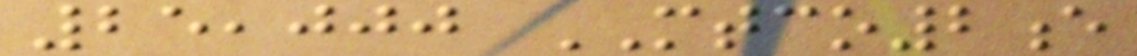25,000 MTCO2e
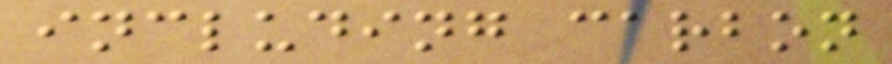including carbon
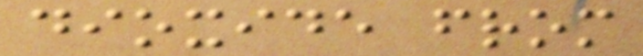dioxide from
